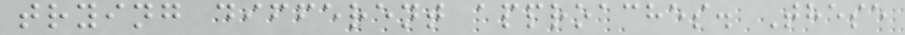trying different approaches. These
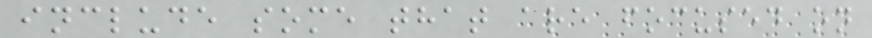include some that are focused on
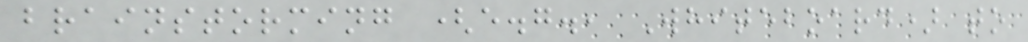brainstorming (e.g., Whiteboard) to
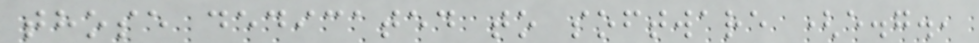those dedicated to software (e.g.,
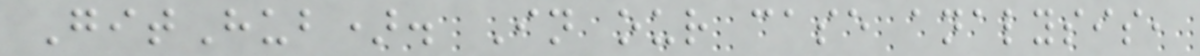GitHub). In our case analysis,
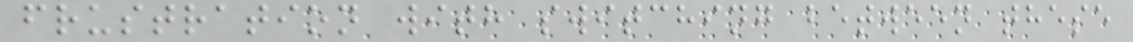frustration with switching between these
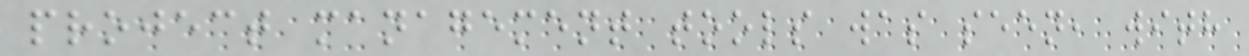project management tools was seen, with
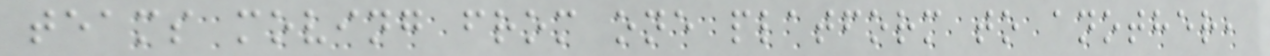teams moving from one platform to another,
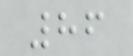86
